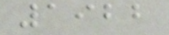1922
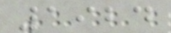1924
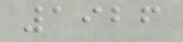1926
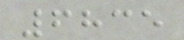6835
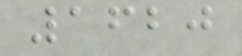1620
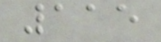115
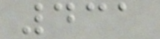431
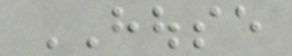HOUSE
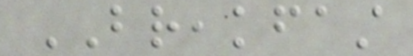BREAKFAST
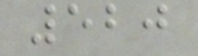520
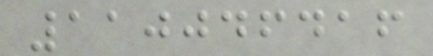110046416
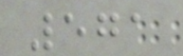571
